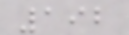192
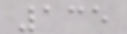135
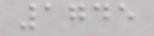1745
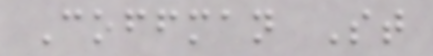Coffman St
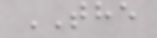THE
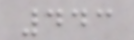443
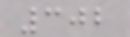302
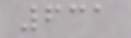631
